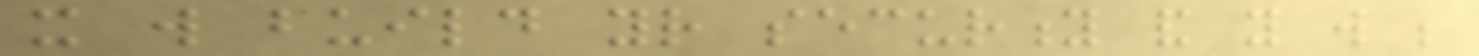it will build your security and you will be
